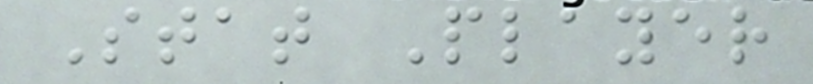Stat Player
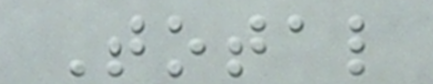Total
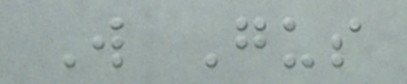W Gus
